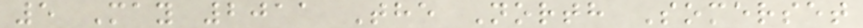5 May 2011 The North Somerset
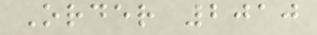Order 2010
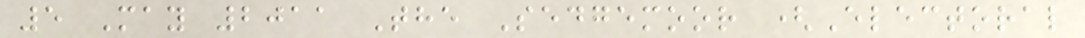5 May 2011 The Sedgemoor (Electoral
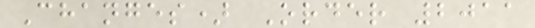Changes) Order 2011
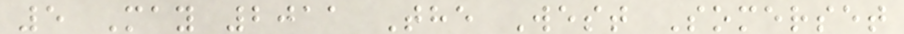5 May 2011 The West Somerset
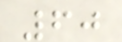60
